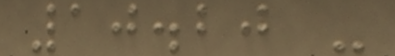10.20 -
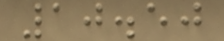10.50
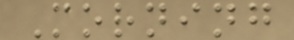Morning
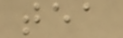tea
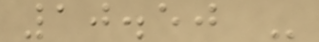10.50 -
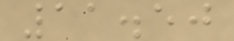11.50
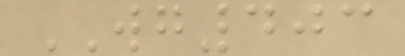WG403
